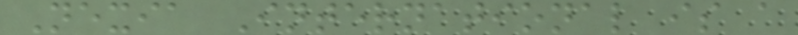Nexia International is a
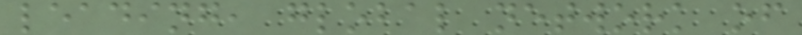leading, global network of
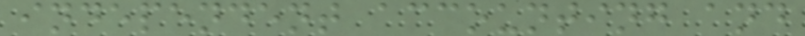independent accounting and
